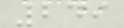249
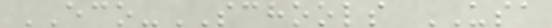ECO-SCHOOLS USA
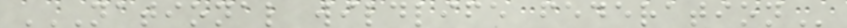NATIONAL WILDLIFE FEDERATION
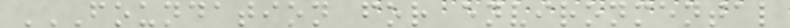FOUNDATION FOR ENVIRONMENTAL
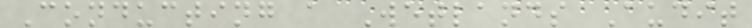Conducting a Wetlands Audit
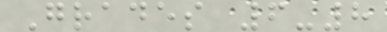Grades 6-8
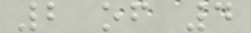2 of 4
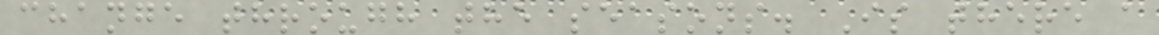change through the seasons. Is there a
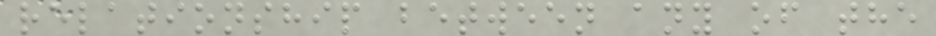relationship between any of the
